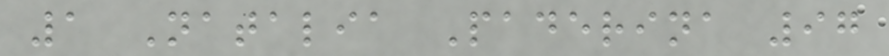1 Natalia Paderina 97
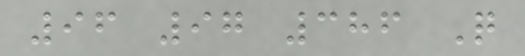96 97 386 Q
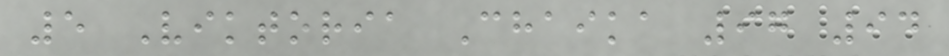5 Viktoria Chaika 97 94
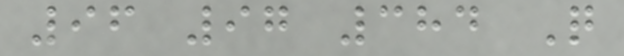96 97 384 Q
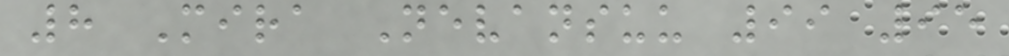8 Mira Nevansuu 99 95
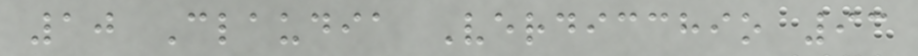10 Claudia Verdicchio 93
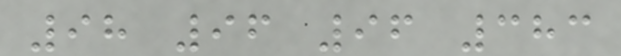98 96 96 383
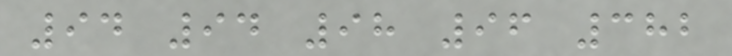94 94 98 96 382
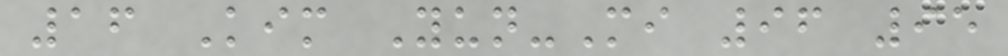16 Kim Yun-Mi 96 95
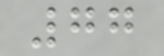77
